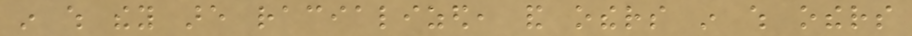in which they are racialized, and others in which others
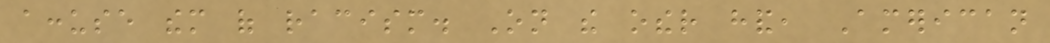accuse them of racism. On the other hand, American
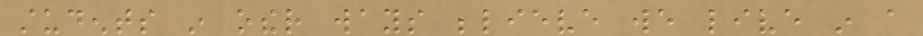students in other ways believe we live in a
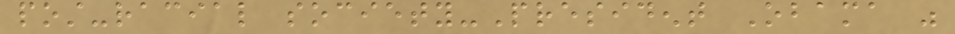post-racial society-President Obama was
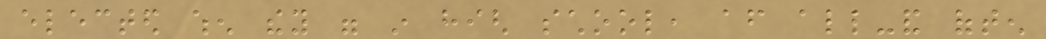elected when they were in high school, after all-and often
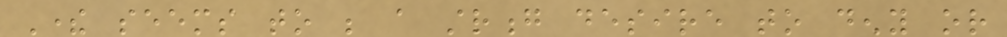There seems to be a strong desire to deny or
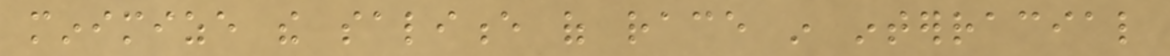minimize the salience of race in interracial
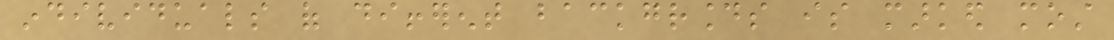individuals of different backgrounds is marked most
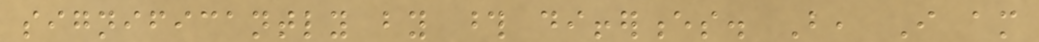significantly by those differences. But, I am
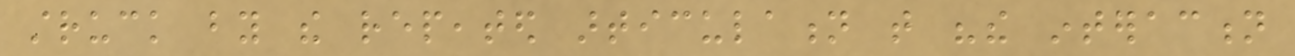struck by the repeated articulation that "the interaction
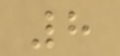8
